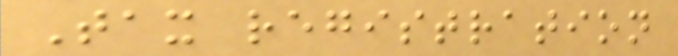Tax registration
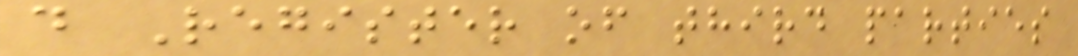d Register of third parties
